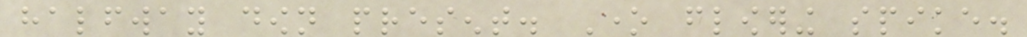halfway down present. One flowering spike.
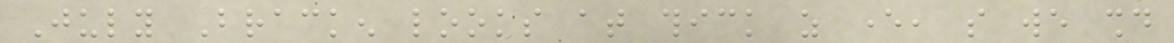July Bracken looks at thick as ever, so we should
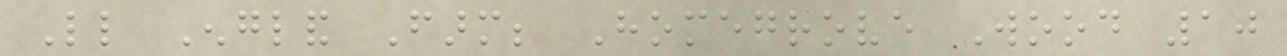Little England Farm; Homegrove Wood 10
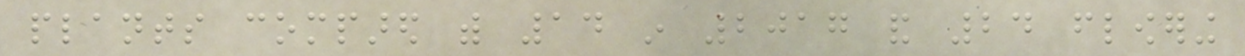plants compared with 14 in 2017 and 24 flowering
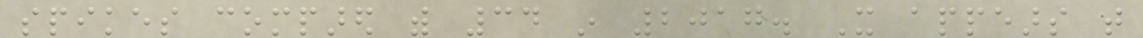spikes compared with 34 in 2017. It appears that
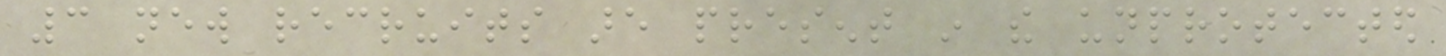3 new recruits are present in the unprotected
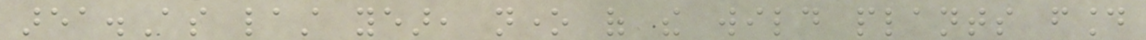area.As last year, none of the wild plants found
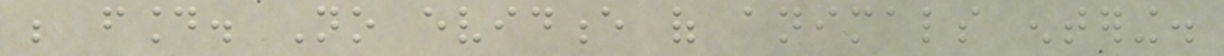be found. No evidence of animals entering.
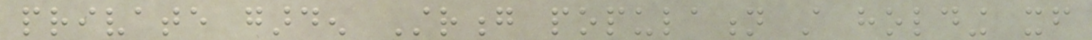private garden Strong population still holding itself
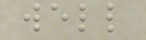well
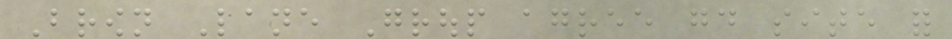Brown Lane Group agree good site for
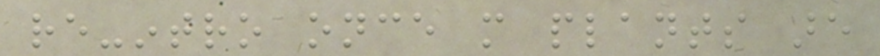re-intro once more plants are
